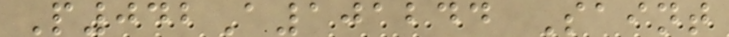P042A101244 Saint
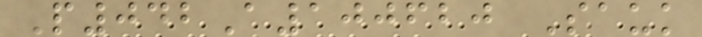P042A100620 Sauk
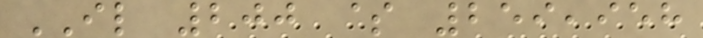IL 200 $ 259,958
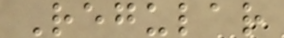Regular
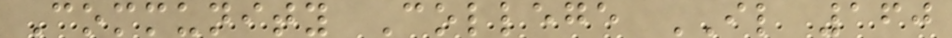Community College IL 160
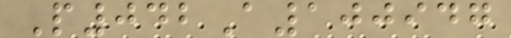P042A100947
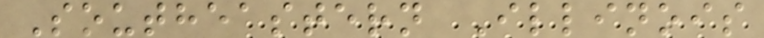Southeastern Illinois
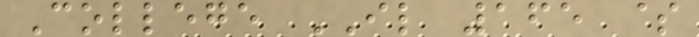College IL 165 $
